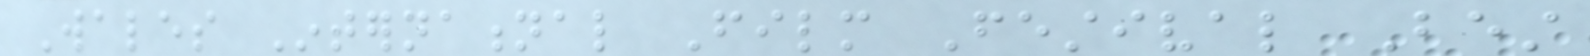Wales International Film Festival Best
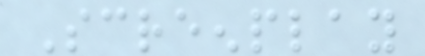Screenplay
